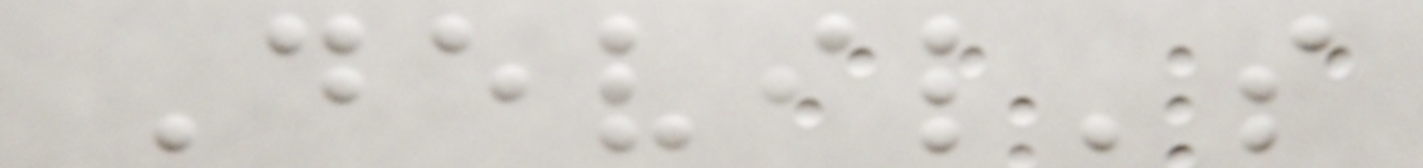Devil's
